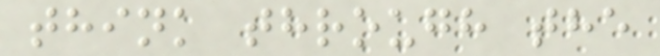think through the
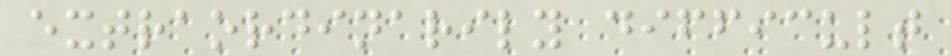extraordinarily difficult
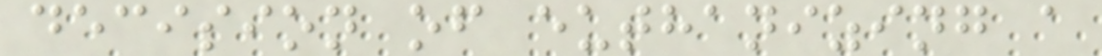decision of euthanizing a
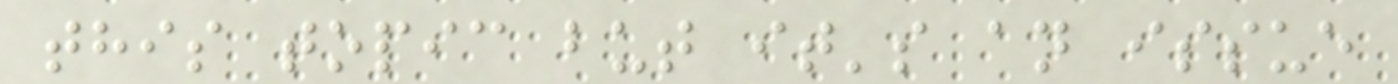this topic but it's an issue
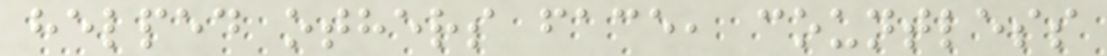helped others face, countless
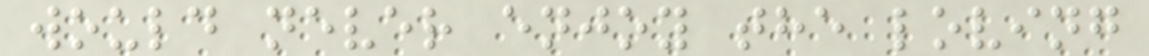would never enjoy the loving
